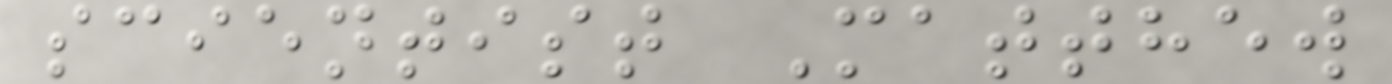scientist Matthew
